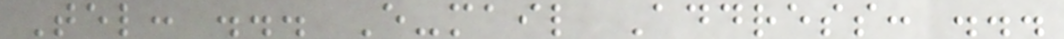Tel: ... E-mail Address: ...
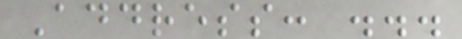Address: ...
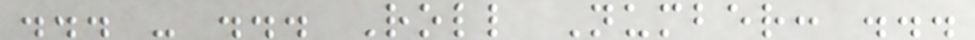... - ... Roll Number: ...
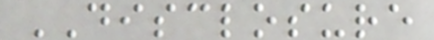DISCLOSURE
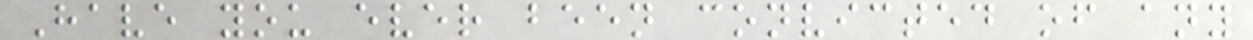Have you ever been convicted of any
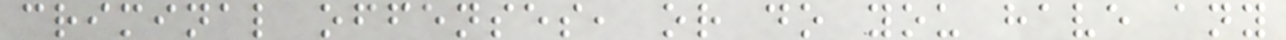criminal offenses, or do you have any
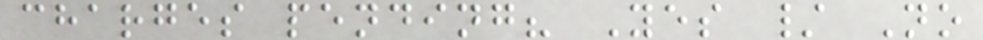charges pending? Yes / No
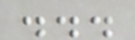...
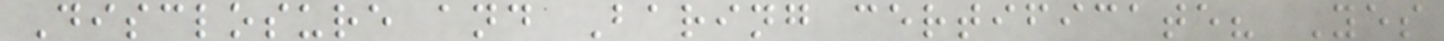Disclosure and Baring certificate? Yes
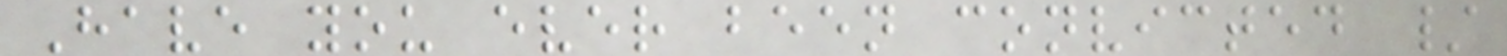Have you ever been convicted /
